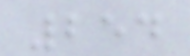254
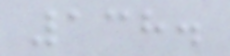138.
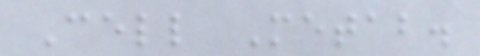Cell Metab.
